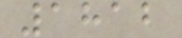1812
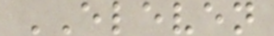ELEVEN
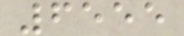6555
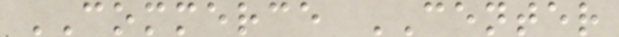COMMERCE CENTER
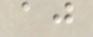aj
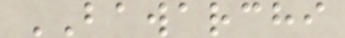BAWARCHI
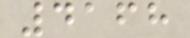4168
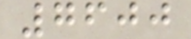7600
